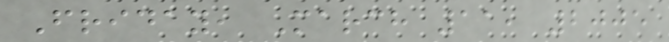Friday, March 11, 2005
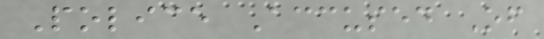Police Accused Of
